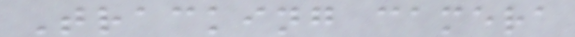Tracking camera
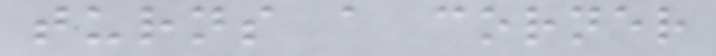turns a corner
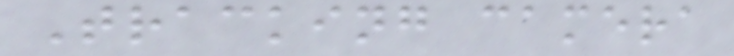Tracking camera
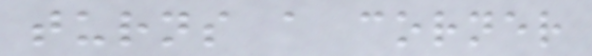turns a corner
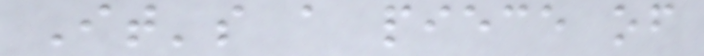It's a piece of
